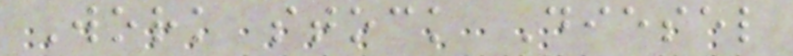Work stock Diesel
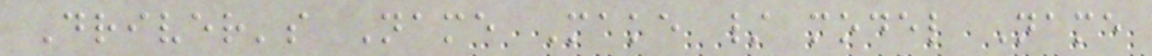Driver's Name Make / model Name
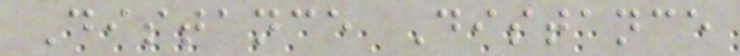Distance Distance
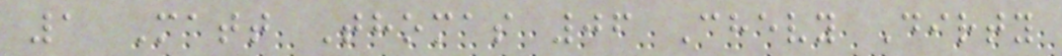1 Matt Thomas 06 Chevy Dirty
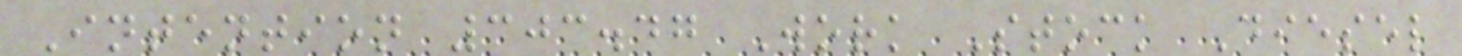Intention 303.47 Work Stock Diesel
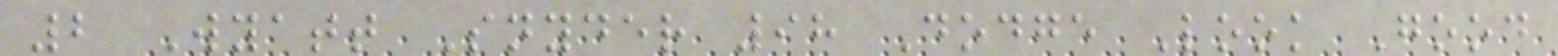2 Wyatt Snyder 98 Dodge Look Good
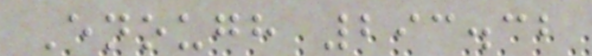Enough 293.32
